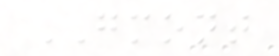GMONT
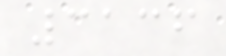3136
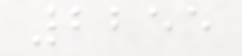2255
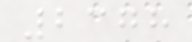2378
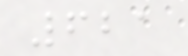621
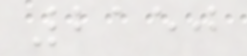2150
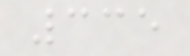335
